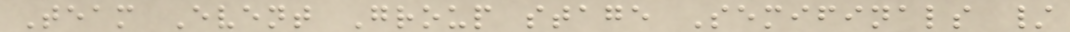Team Event Group stage Semifinals /
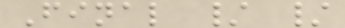Final / /
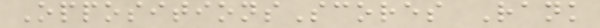OppositionsScores Rank
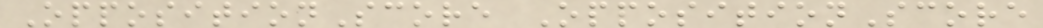OppositionScore OppositionScore
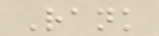Rank
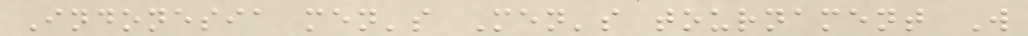Indonesia men's Men's tournament W
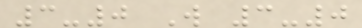3-0 W 3-0
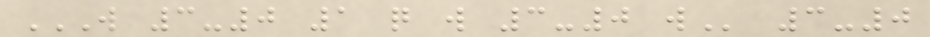W 3-0 1 Q W 3-0 W 3-0
